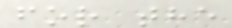for the
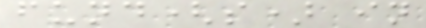fund(s) in
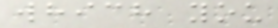which you
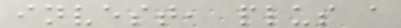invest, plus a
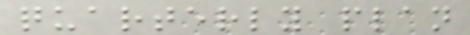quarterly plan
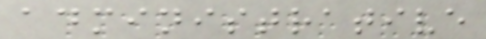administrative
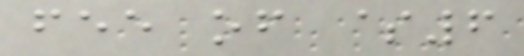fee of $6
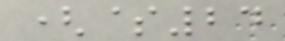($24
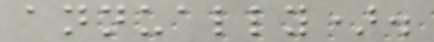annually).
